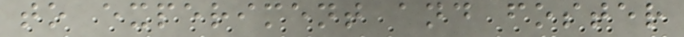to experiment and foster
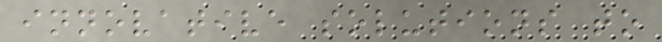innovative solutions to
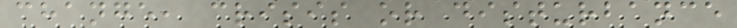change, crisis or disturbance
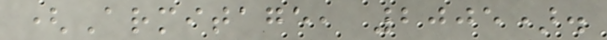(Armitage, 2005).
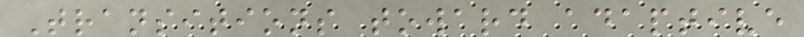Transitions toward adaptive
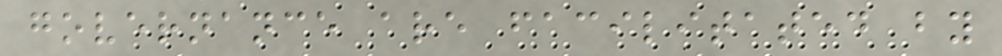governance are facilitated by
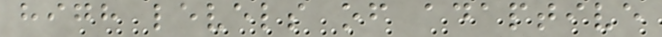high levels of adaptive
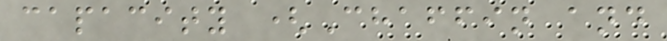capacity (Chaffin and
